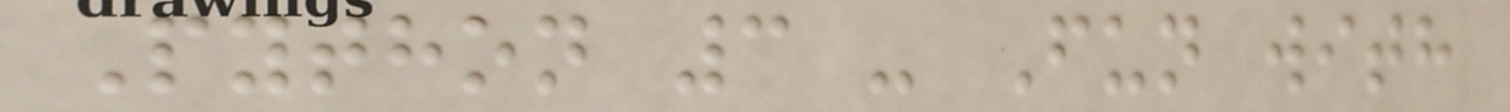Python 3 - Fun with
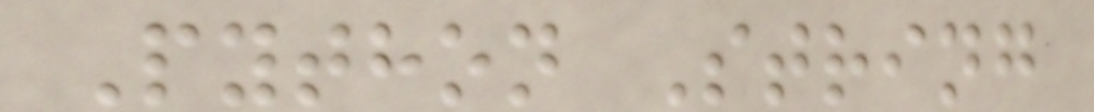Python String
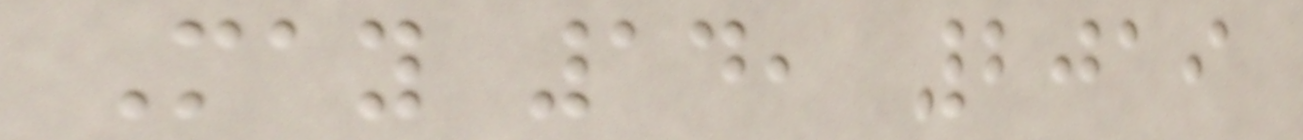May 14, 2019
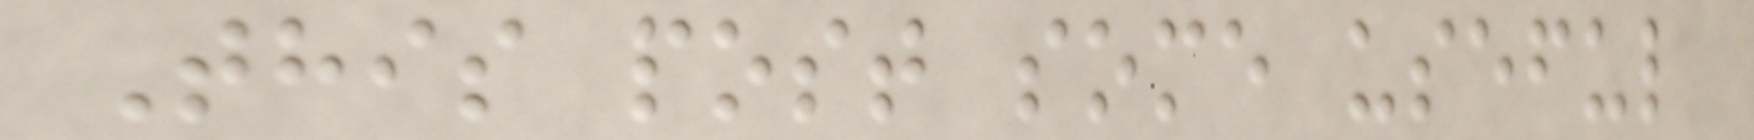This post some useful
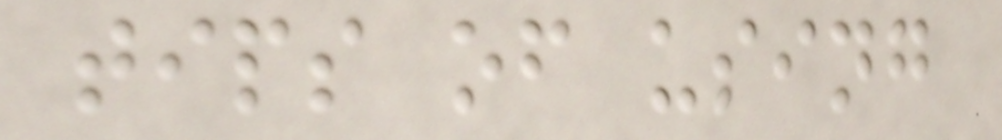tips of using
